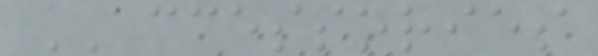ACCESSORIES
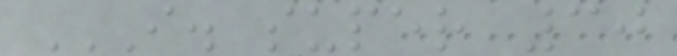I. SUPER 30
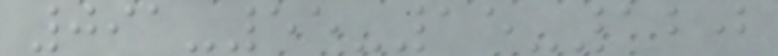091-55-15-120
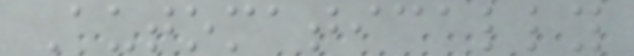Automatically
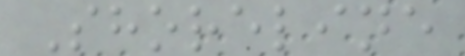Shoreline
